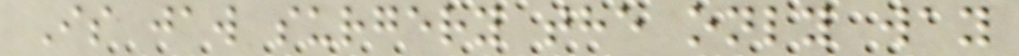Is jaw surgery the only way
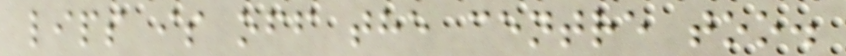lips is off the centre too.
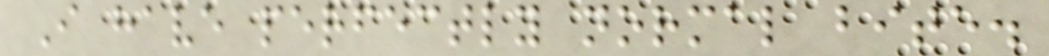I have perfectly normal bite.
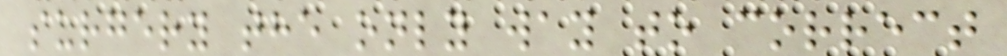surgery the only way to correct
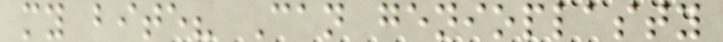my bite? Can genioplasty
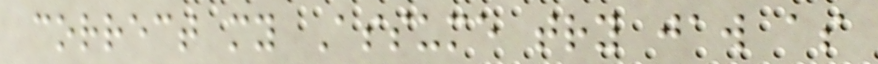correct my Assume try jaw as
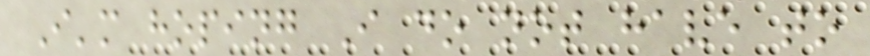I'm hoping I do not have to
